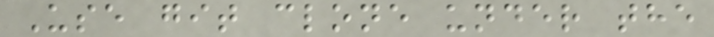Use git clone under the
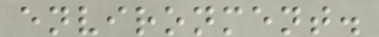environment.
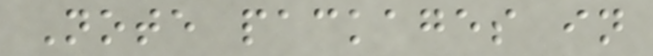Note packages in
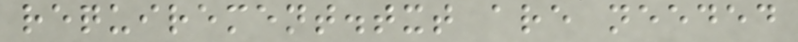requirement.txt are needed
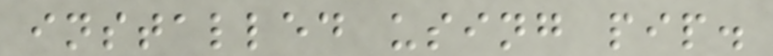installed using pip.
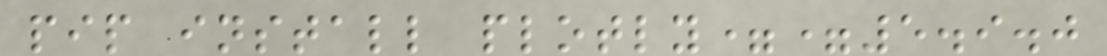pip install plotly==5.9.0
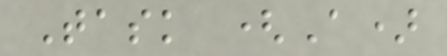Task (A)
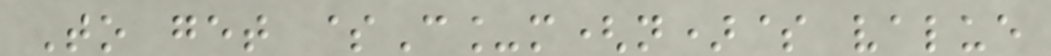To get $C_m(n)$ value
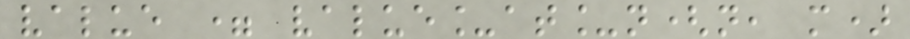value = value_at_n(n, m)
